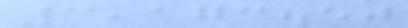3,173.50
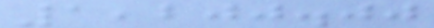1,200.00
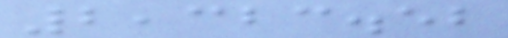2,323.52
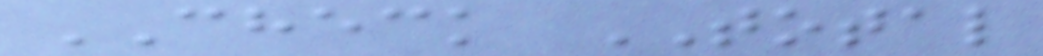CHECK TOTAL
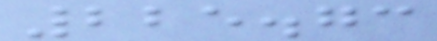225.73
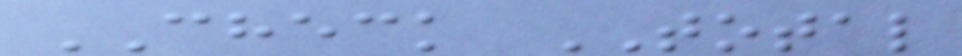CHECK TOTAL
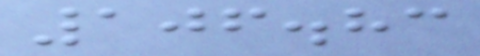106.83
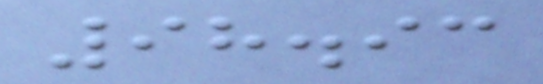98.93
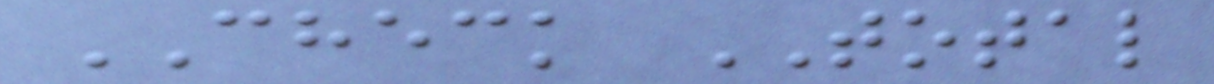CHECK TOTAL
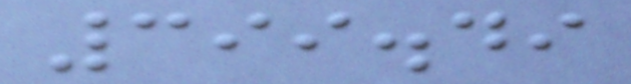399.49
